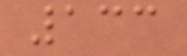133
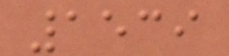1539
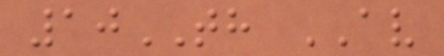10TH AV
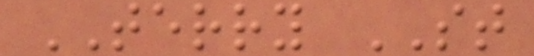TERRY ST
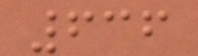636
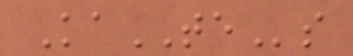KaTEs
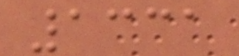1331
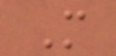M
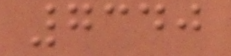7340
